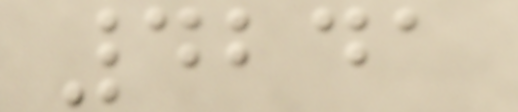4241
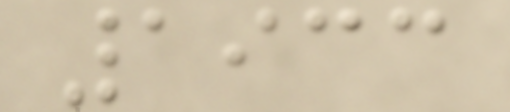1933
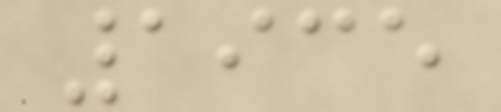1935
